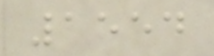1554
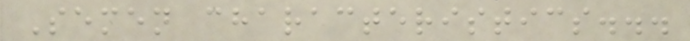Semen characteristics...
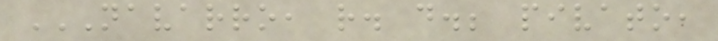NAVARRO, R. D.; PIVATO,
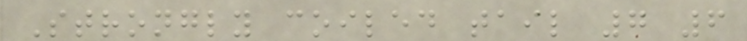Strongly coiled tail 7 6
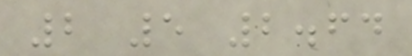2 5 2.64
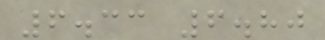6.33 6.80
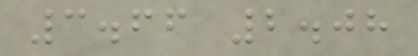3.66 2.08
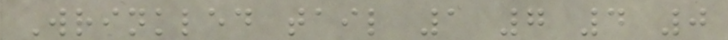Wrinkled tail 1 7 4 0
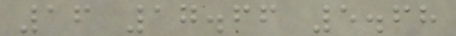16 17.66 5.68
